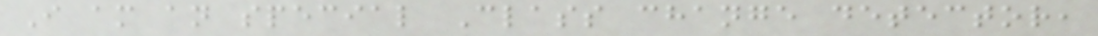I am an special Class change detector,
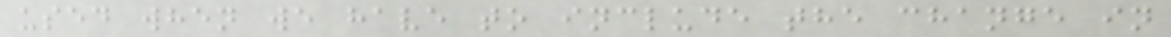used when we have to include the change in
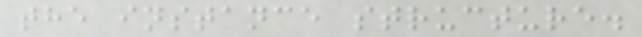the instance structure.
